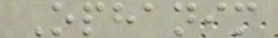Ophanim
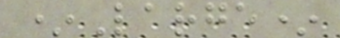*Large*
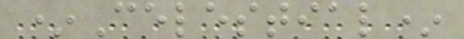*Celestial*
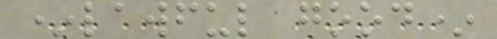*lawful good*
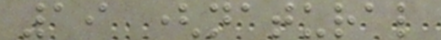19 (natural
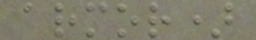armor)
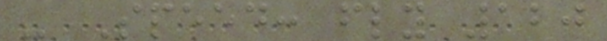- Speed: fly 120
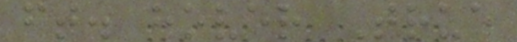ft. hover True
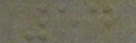54
